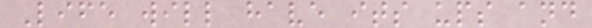Life will have its ups and
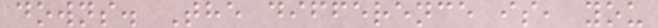downs. The difference is, you
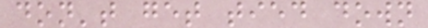don't get tied down
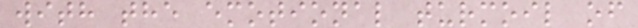with the emotional turmoil of
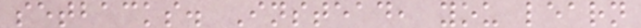setbacks. Instead, you learn
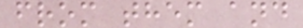from them and
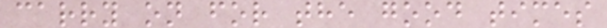carry on for the good times
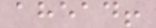ahead!
